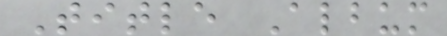Title Album
